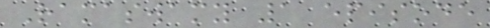Ramaswamy 1 episode
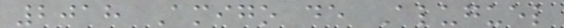2018 Amigo de Aluguel
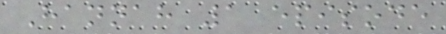Hannah 1 episode
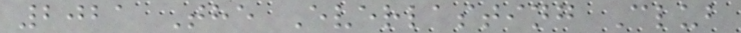2021 The Everlasting Club
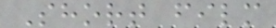Short film
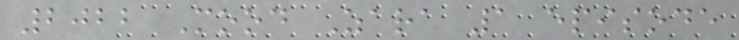2022 Mood Zara 1 episode
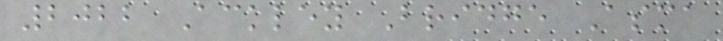2022 Ackley Bridge Asma
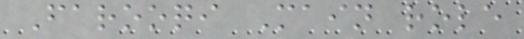Farooqi Main role
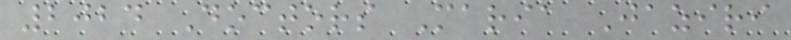2024 Doctors Maria Jaziri
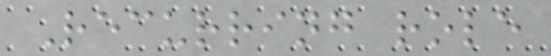Recurring role
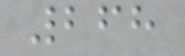268
